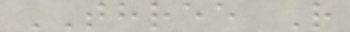THREE R
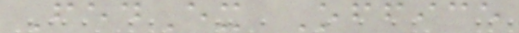FedEx Office
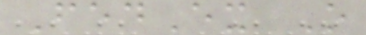FedEx O
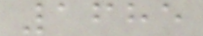1685
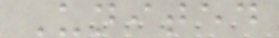United
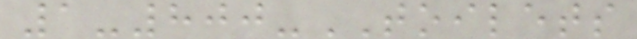1-800-TOILETS
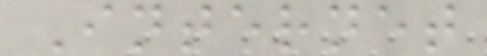Internet
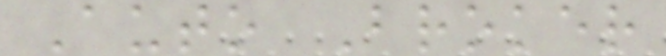Auto Broker
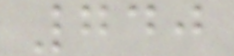740
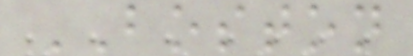BOSTON
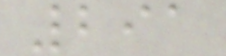291
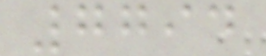7794
